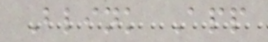Blink App
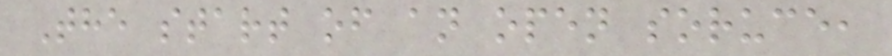The start of an open soruce,
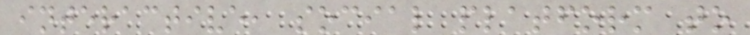interactive, social platform to
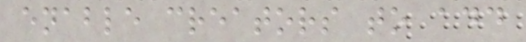enable creators to add
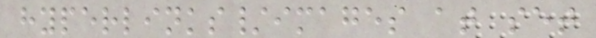hyperlinks/images at set
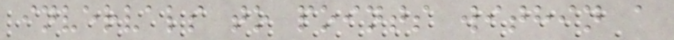invervals to points within a
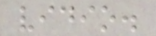vidio.
